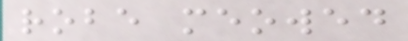robe meowed
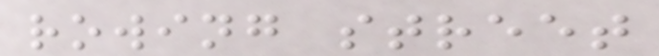rowing street
